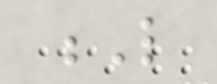L
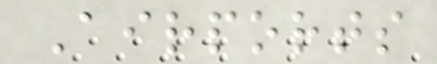Airports
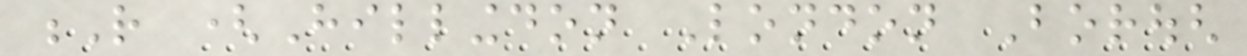R (Hillingdon London Borough
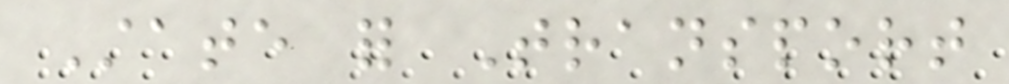State for Transport
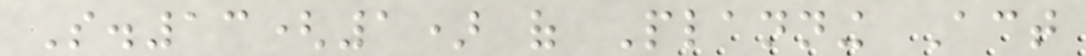S.13(1) of Planning Act
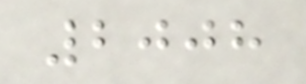2008
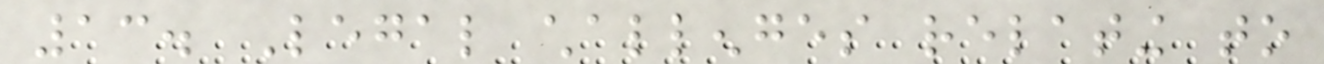13. Legal challenges relating to
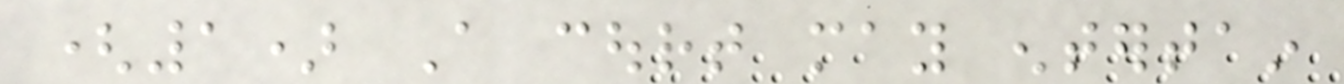(1) A court may entertain
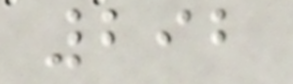292
